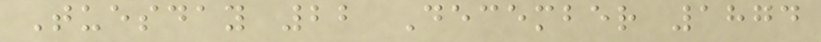Tuesday 22 December 1874
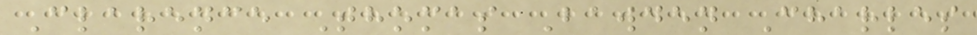Clarence Thomas Bawden Charles
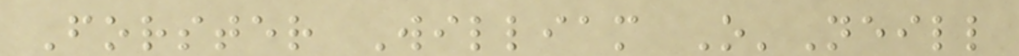Forster William O'Neill
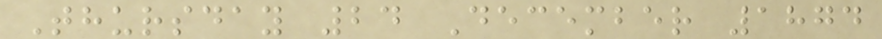Thursday 24 December 1874
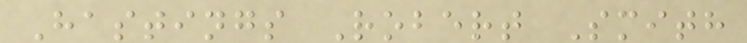Hastings Robert Smith
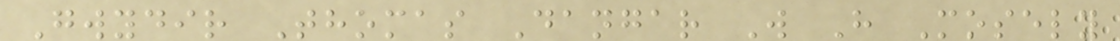Gwydir Thomas Dangar W H Mosely
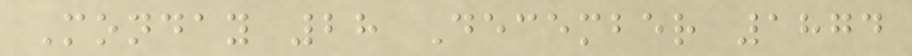Monday 28 December 1874
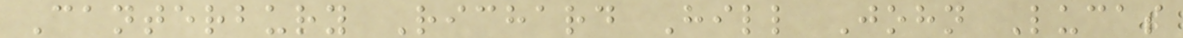Canterbury Richard Hill John Lucas
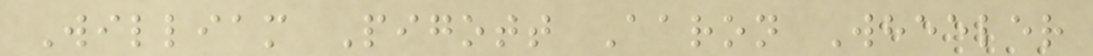William Pigott Aaron Wheeler
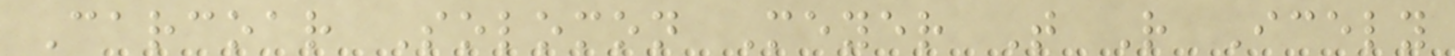Carcoar Solomon Meyer T R Icely
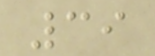39
